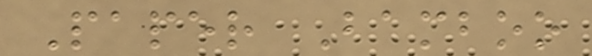Paper Bamboo
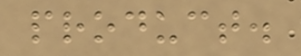product.
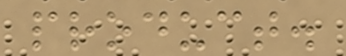product.
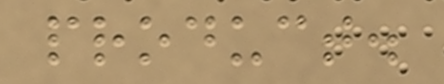product.
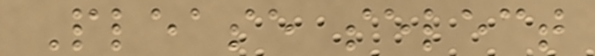Please select
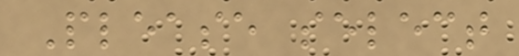Please select
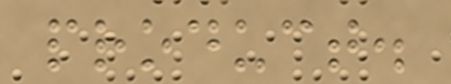product.
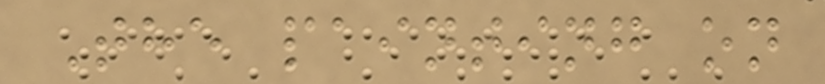The painting on
